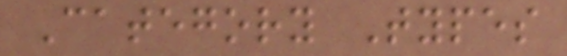Category Types
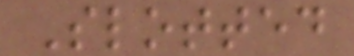Slotted
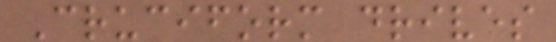Cruciform drives
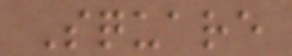Square
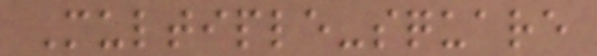Multiple-square
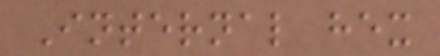Internal hex
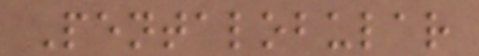Pentalobular
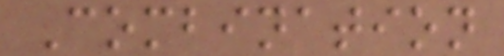Combination
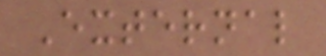External
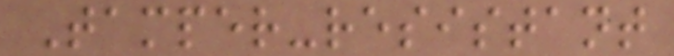Tamper-resistant
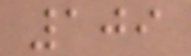109
